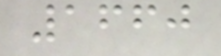1660
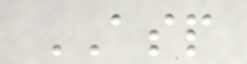ASP
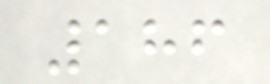186
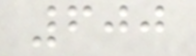600
